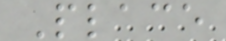Place
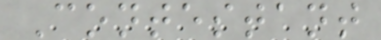Contestant
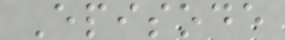Episode
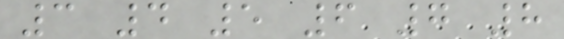3 4 5 6 7 8
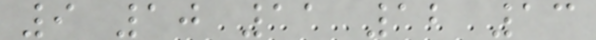9 10 11 12 13
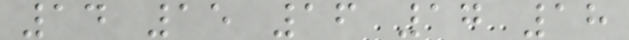14 15 16 17 18
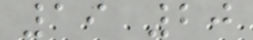19 20
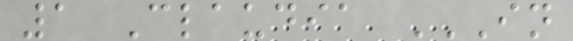1 Claudia IN
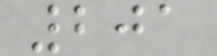201
